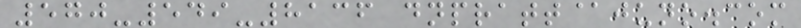570-549-8136 dnpratt@juno.com
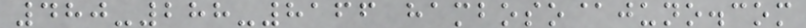480-288-8166 hamboso@juno.com
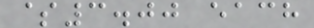$3.00 each
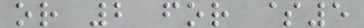or 2 for $5
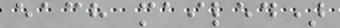each mailed)
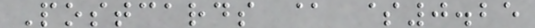Postcards @ $0.25
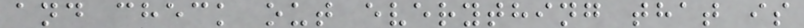and check out everything that is
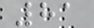81
